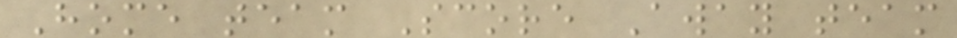Home team Score Away team
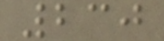230
